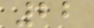22
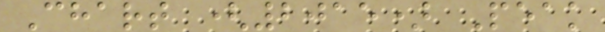Chart (2015) Peak
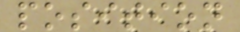position
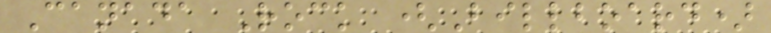Canada Rock (Billboard)
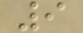9
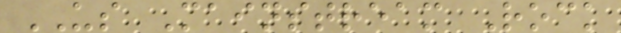US Mainstream Rock
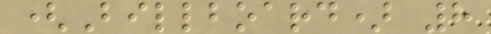(Billboard) 8
